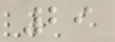29
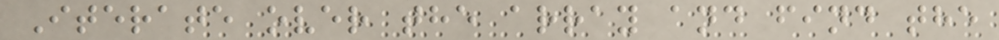Iterate over the array and find the
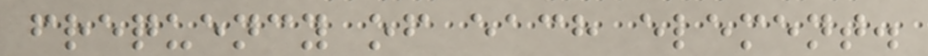frequency of each element.
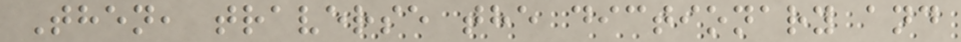Then, traverse the dictionary and
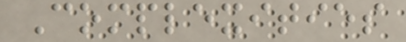Complexities
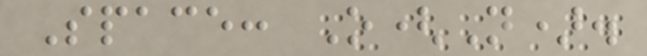Space: O(N).
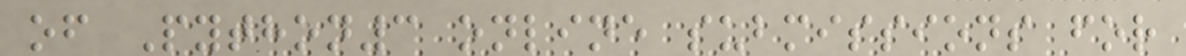of Python3 online submissions for
